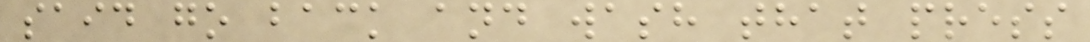said go back and wash that press
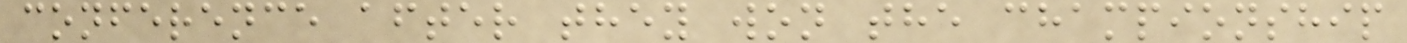conference after they won the championship
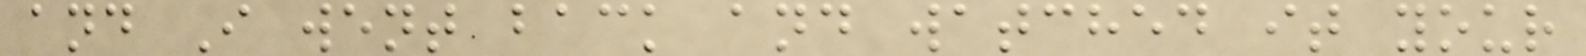and I went back and watched it your
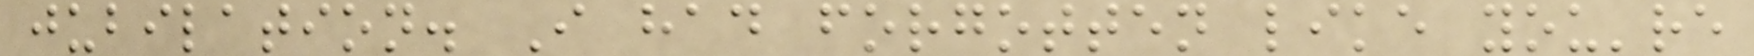jubilation. I had forgotten like you're
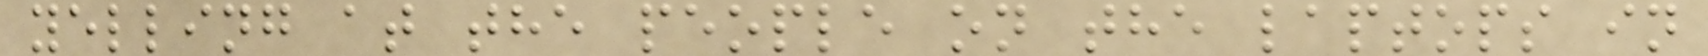yelling at the people on the laptops in
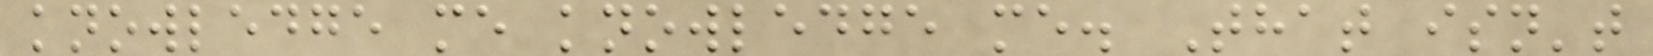knowledge me knowledge me. That isn't
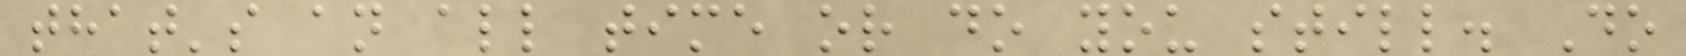that's an all time or do you still. Do
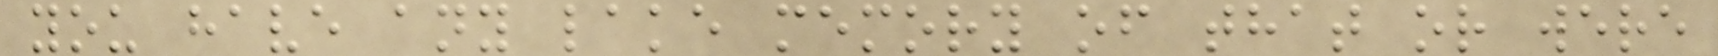you have any lake memory of that or were
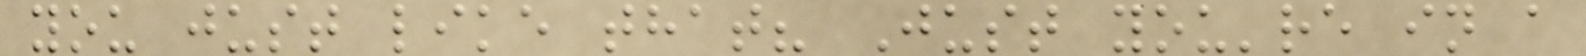you just like that? Just you're in a
